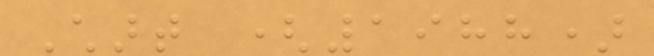Chart (1988)
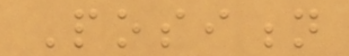Position
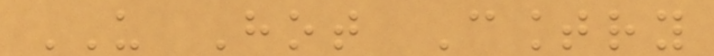US Hot Country
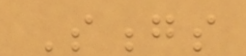Songs
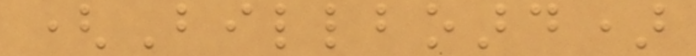(Billboard)
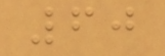60
